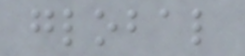global
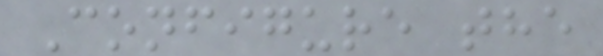Configure the
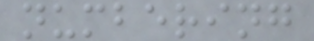numbering
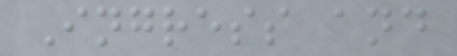Ingress and
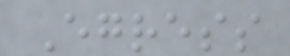Egress
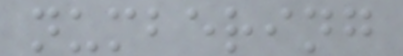numbering
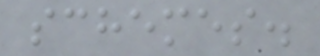schemes.
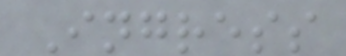Ingress
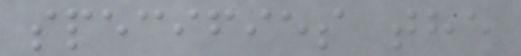specifies the
